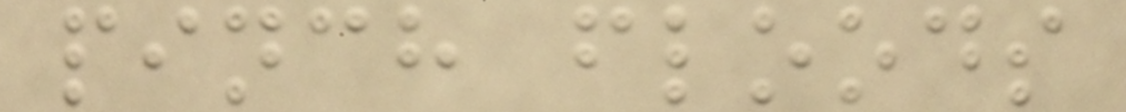pinch floods
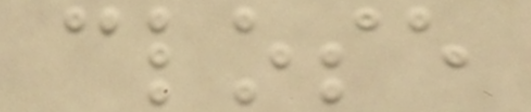close
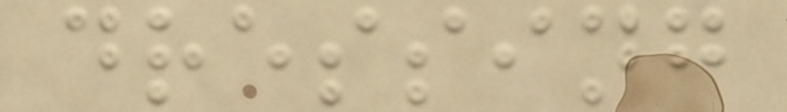dressing
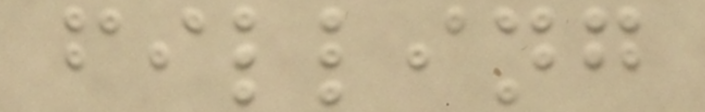filling
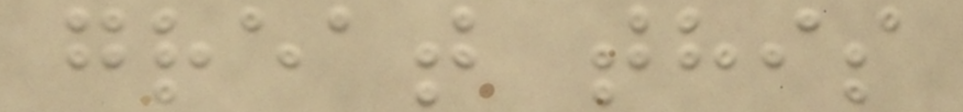great this
